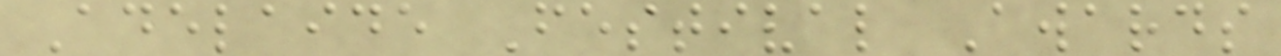Adelaide Festival Awards
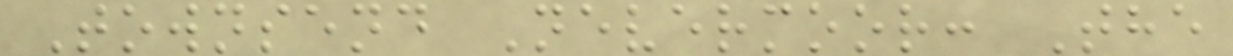Townsend Nevermoor: The
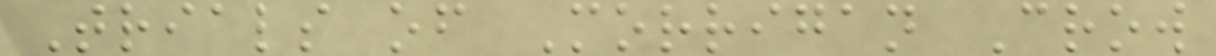Trials of Morrigan Crow
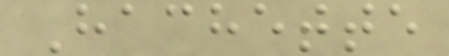Hachette
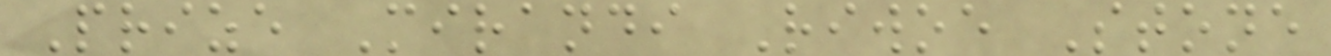Prize Mirandi Riwoe Stone
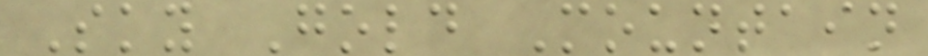Sky Gold Mountain
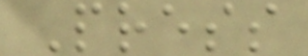Press
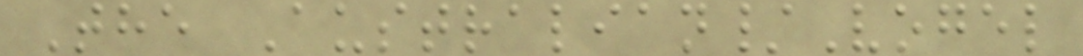The Australian/Vogel
